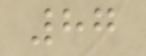87
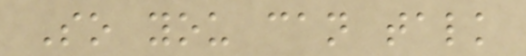So you can talk
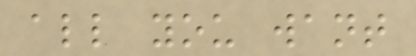all you want
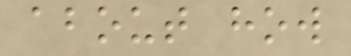about how
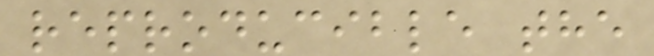reproducible the
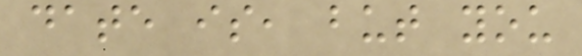date is, but you
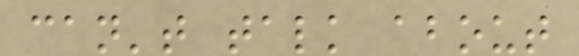can't talk about
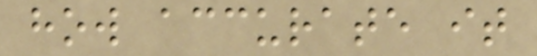how accurate it
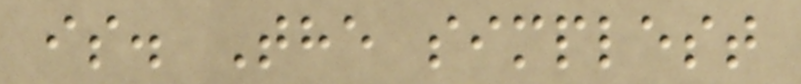is. The simplest
